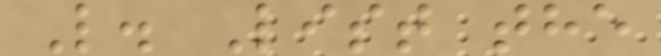L. List the
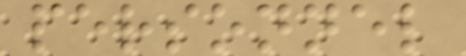personnel
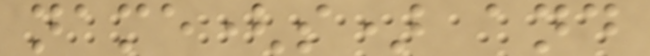name(s) and
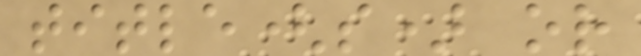title(s) or
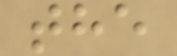the
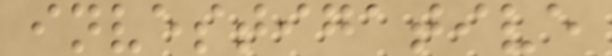investigative
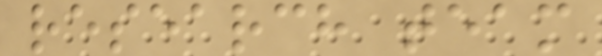research team
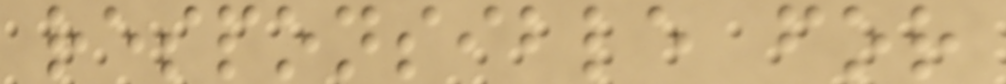responsible for
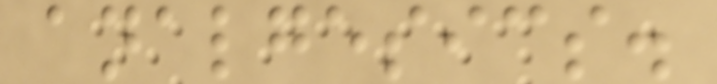analgesics.
